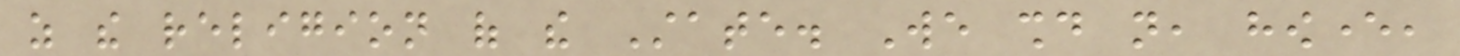as the religion of the State. We should not, however,
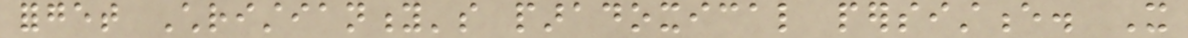forget Christianity's paradoxical persistence. It
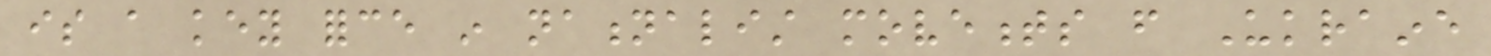is a key force in nationalist movements from Ukraine
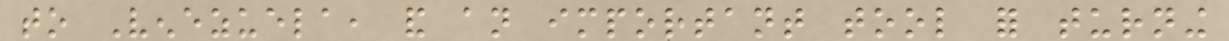to Venezuela, and an important tool for turning
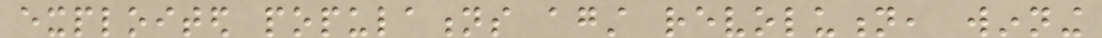exploited populations against revolution, winning
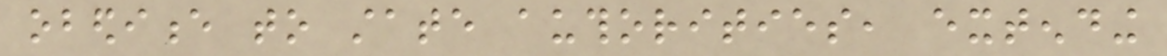obedience to state authorities, extending
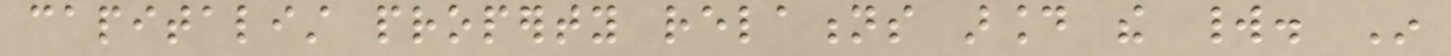capitalist property relations around the world. In
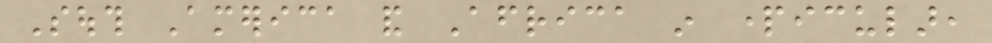South America and Africa in particular,
